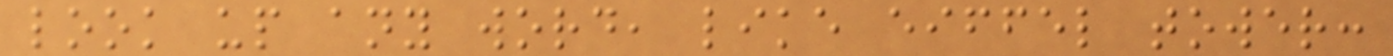look up any word, like eiffel tower:
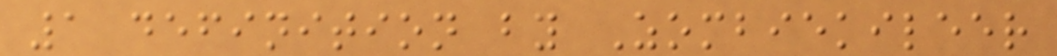1 definition by Zombiekileer
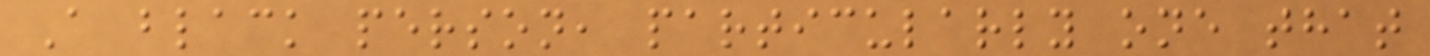A black person, particularly one that
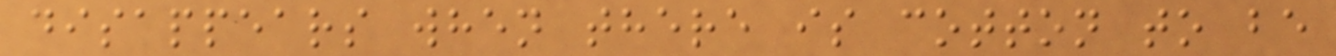disappears when there is cotton to be
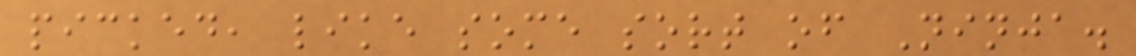picked, like some sort of Ninja.
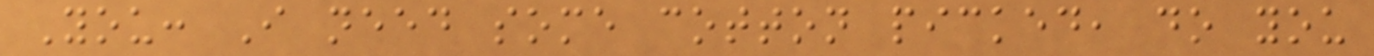You: I need some cotton picked, do you
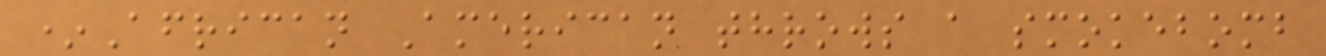*African American throws a smokebomb
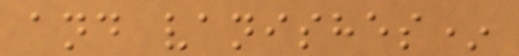and vanishes*
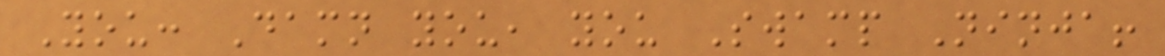You: Damn you, you Swamp Ninja!
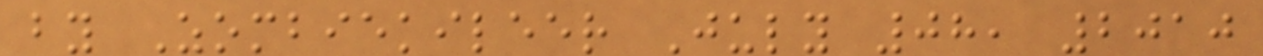by Zombiekileer July 08, 2010
